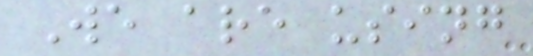We are using
